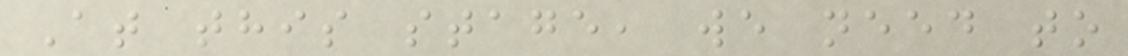At this stage, we need to
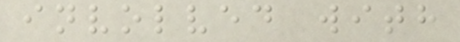involved with
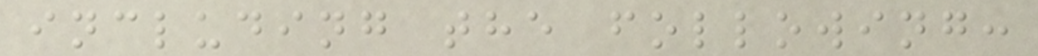including the following:
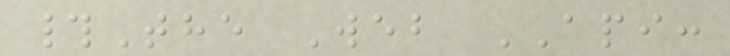#The Web API:
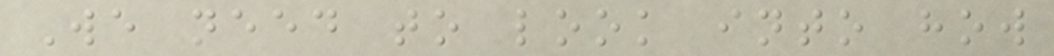We need to look into how
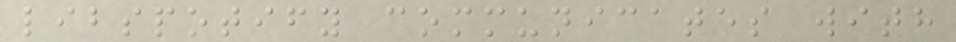libspotify communicates with
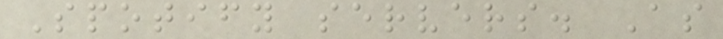Spotify servers. As
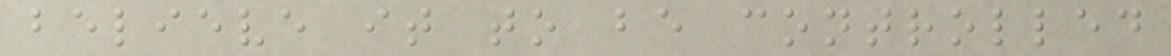believe it to be controlled
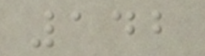142
